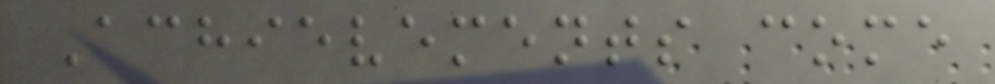Achievements come
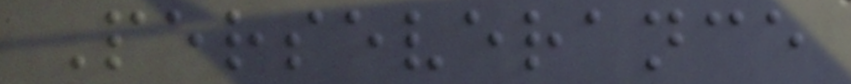Perseverance
